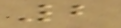2
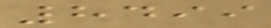8499
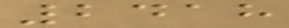2418
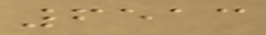6513
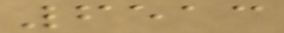6513
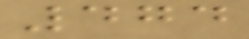474
